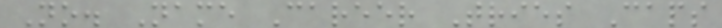No. Name Career Tries Caps
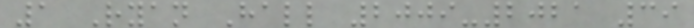1 Ryan Hall 2009-2021 39
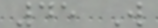45 W
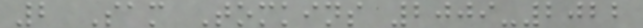2 Sam Tomkins 2009-2022
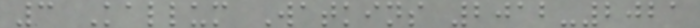3 Kallum Watkins 2012-2021
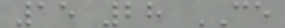15 28 CE
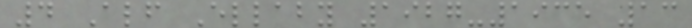4 Alf Ellaby 1927-1935 13
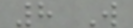8 W
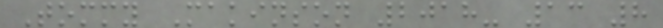Tommy Makinson 2018- 13 8
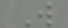W
